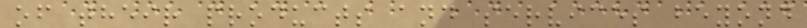of their products and services beyond
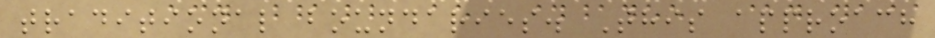traditional boundaries. This approach
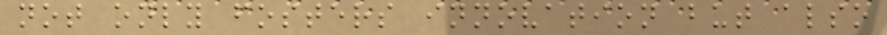not only fosters innovation but also
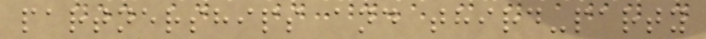partnerships and third-party
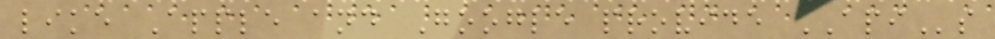like Apple and Google provide APIs
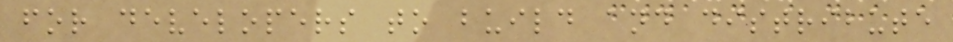for developers to build and distribute
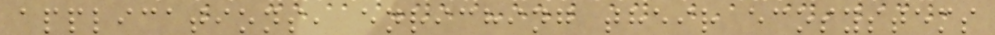applications, enriching their ecosystems
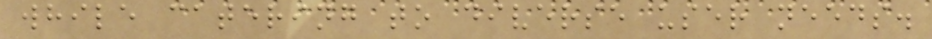while catering to diverse user needs.
